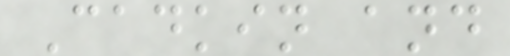Cadkin and
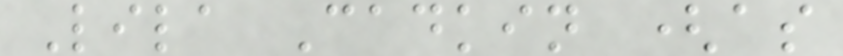Lila Cadkin (as
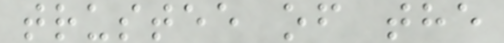trustee of the
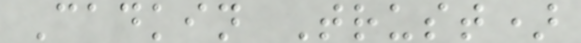Cadkin Trust)
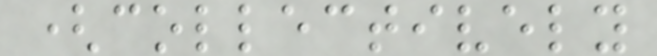(collectively
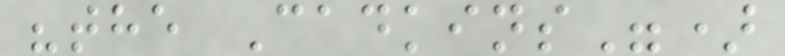"the Cadkins")
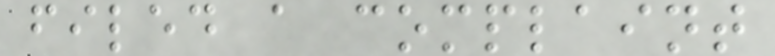filed a complaint
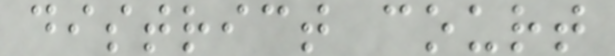district court
